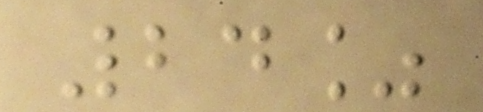24%
